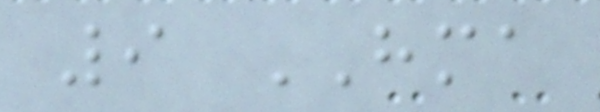9 HMA
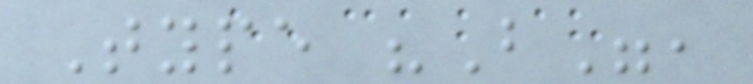Type "B",
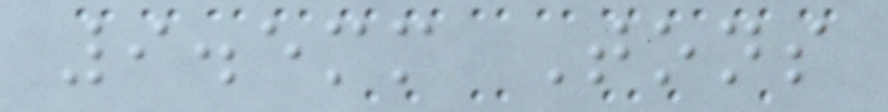9.5mm Tons
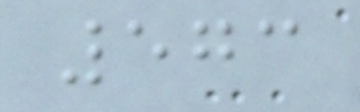573
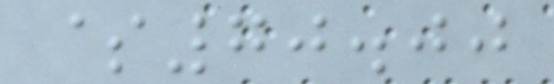$70.00
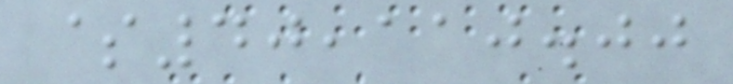$40,110.00
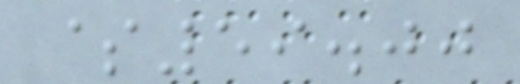$59.00
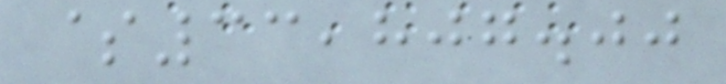$33,807.00
